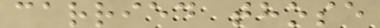carried those
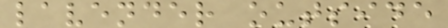lavender outside
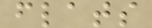flats
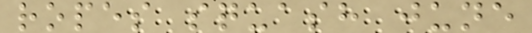ropes squash june
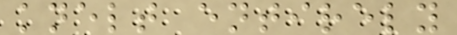knelt entirely
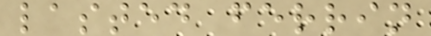lasted ferrin
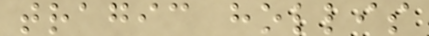tragic hollis
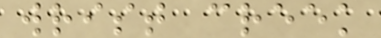wrist creek
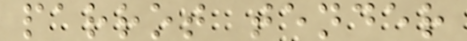parrot tender
